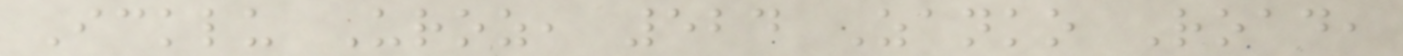Icklu Uroz, 524 Zanko Road,
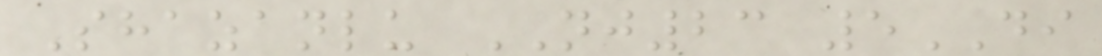Shazanlu NJ23 5DI
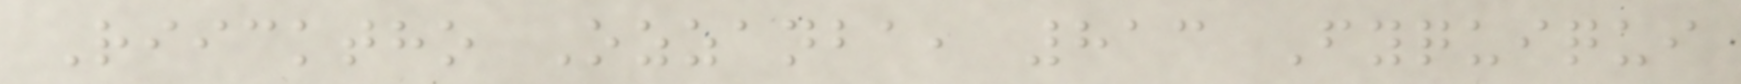Riicktho Ozzanba, 813 Fyquiqui
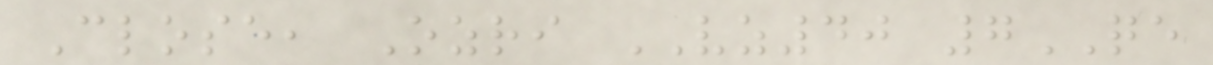Close, Ozri VZ40 7QE
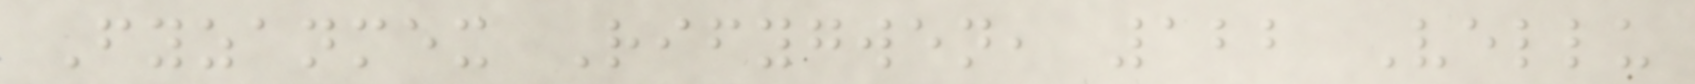Fyzanmex Rifygwen, 122 Vellu
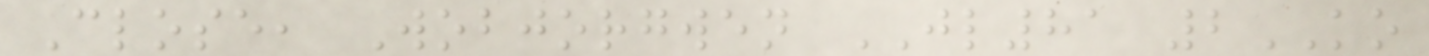Close, Wobjorgwen JL81 2KO
